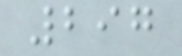297
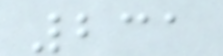231
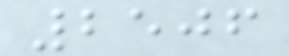2506
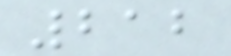212
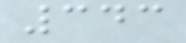343
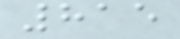815
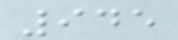945
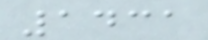1431
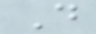D
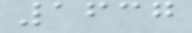1637
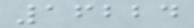16224
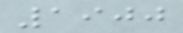1900
